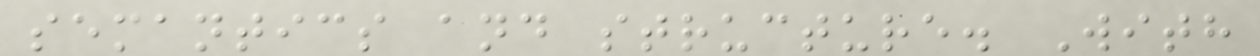semantics and structure. With
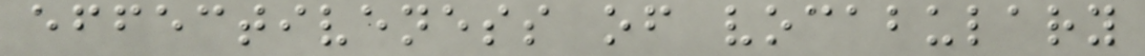effectiveness of vocabulary
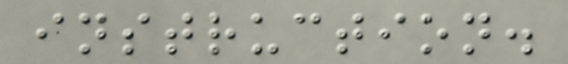instruction.
